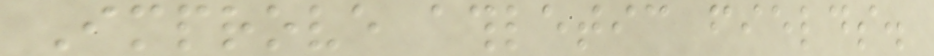Improve athletic fields.
